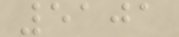5101
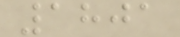1801
